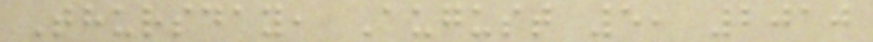Thursday, August 5, 2010
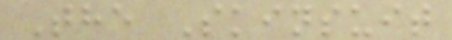The Skinsuit
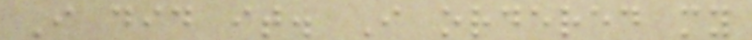I did it. I ordered my
